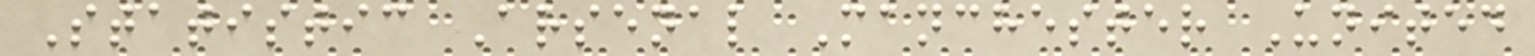Statistic Arsenal Manchester United
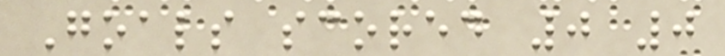Goals scored 0 0
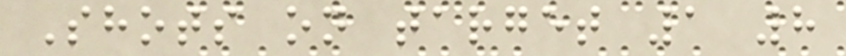Shots on target 1 8
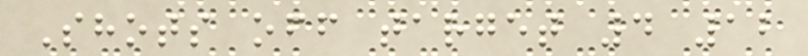Shots off target 4 12
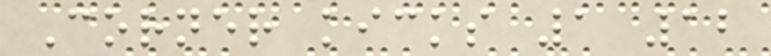Corner kicks 1 12
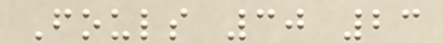Fouls 30 23
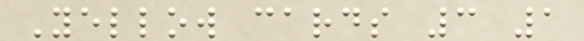Yellow cards 3 1
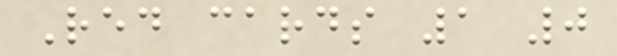Red cards 1 0
